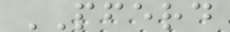PFERD
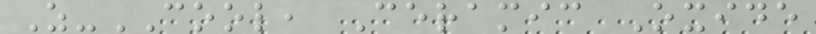Z-COOL, Ceramic Oxide
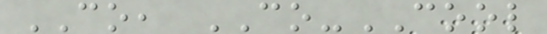CO, CO-COOL
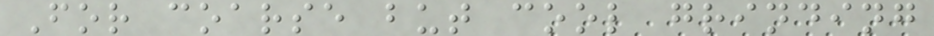For coarse but cool grinding
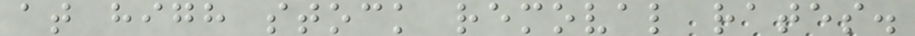at high stock removal rates.
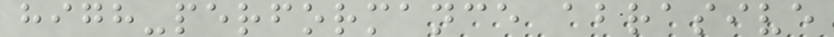high-performance abrasive
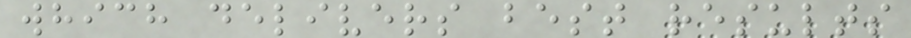which delivers best results
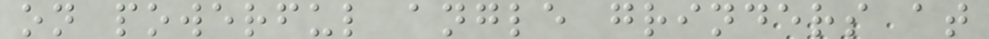on powerful angle grinders at
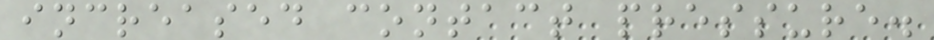increased contact pressure.
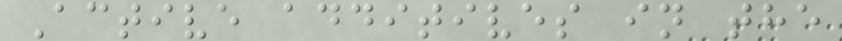Active additives in the
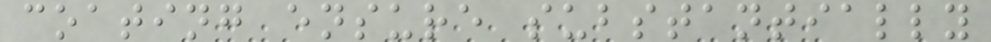coating ensure substantially
